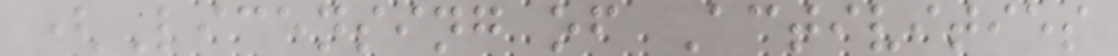(Licensing of Activities
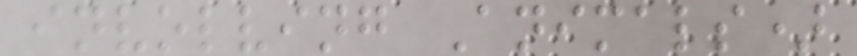involving Animals)
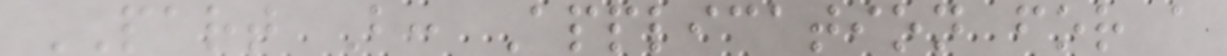PART B: Application for a
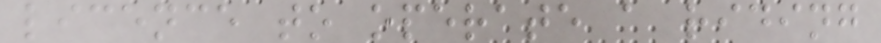licence to operate a riding
